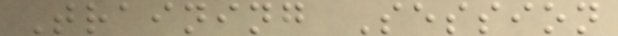Training Session
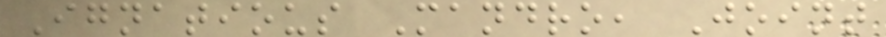Ignatious Mandro, Joint
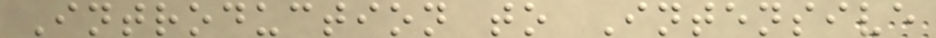Introduction to Intensive
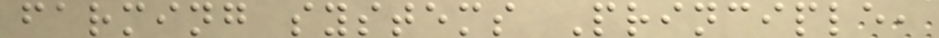farming systems Principle,
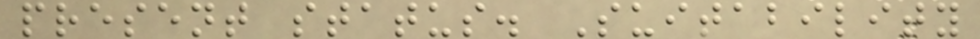present status. Suitability
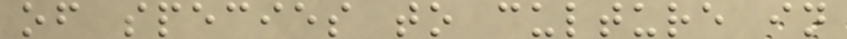of species to culture in
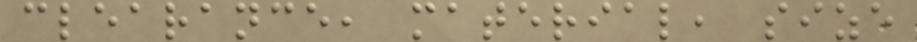clearance, material, size
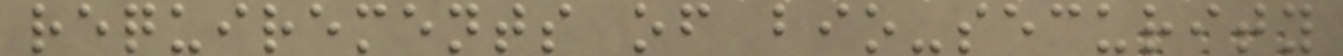requirements of bio-security
